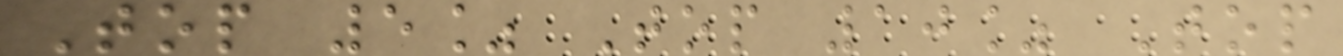Top 5% Top 10% Top
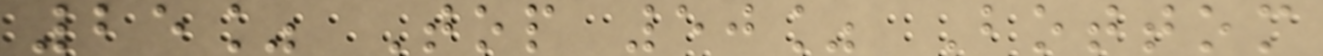25% Top 50% Bottom
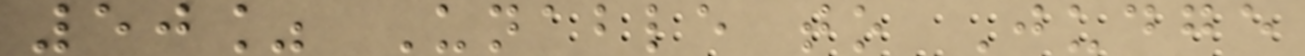50% Unable to Judge
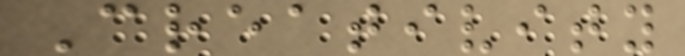Creativity
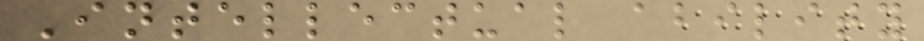Intellectual ability
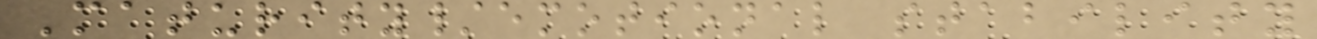Maturity/emotional stability
